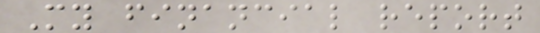My financial report
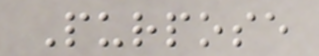Purpose
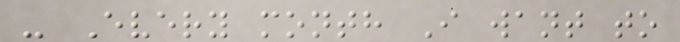- Every month I want to
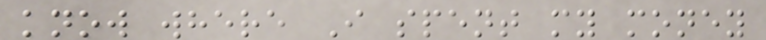know where I spent my money
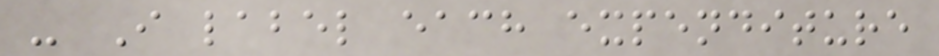- I label each expenditure
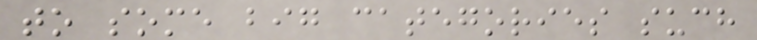to some big categories such
